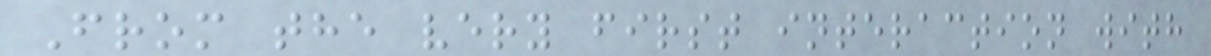From the very first interaction with
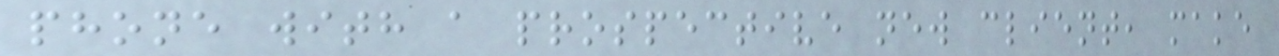phone with a prospective new client, make
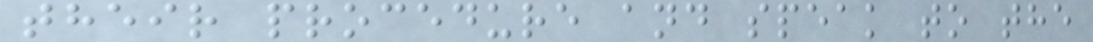their procedure and speak to the
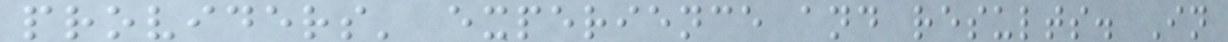providers' experience and results. In
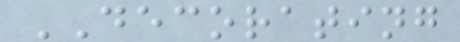DECORATING
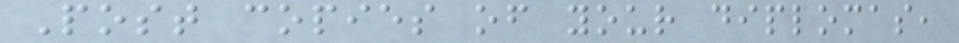Post copies of your diplomas,
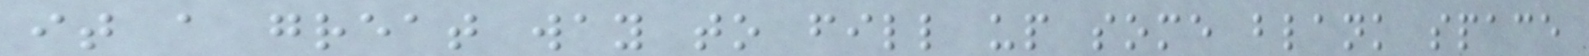it a great way to fill up some blank space
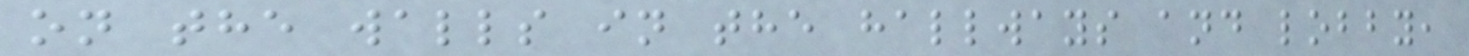on the walls in the hallways and lobby,
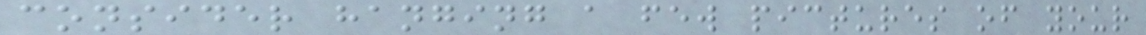consider hanging a few pictures of your
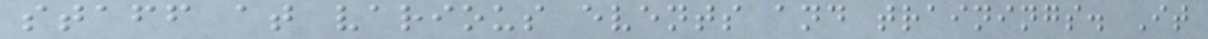staff at various events and trainings. It
